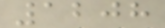1208
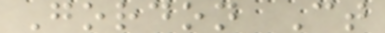Gordon Ct
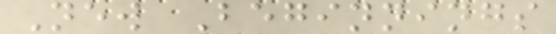New Beginnings
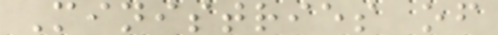Ministries of
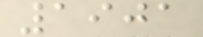1901
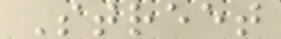Street
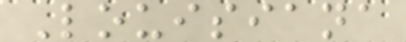Louisiana
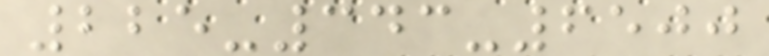225-343-6500
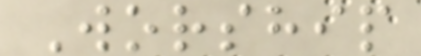Worship
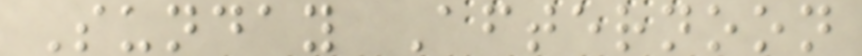Sunday Afternoon
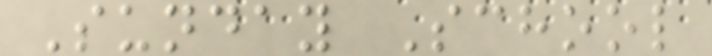Sunday School
